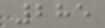285
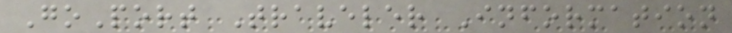GoPort Traveler Information
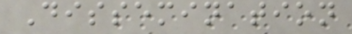Dissemination
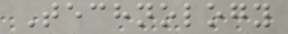Technology
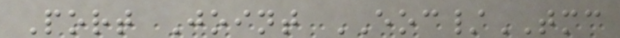Port Joint EOC/TMC
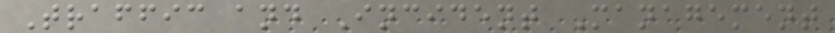Traffic and Incident Management
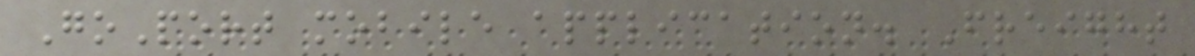GoPort mobile application. Freight
